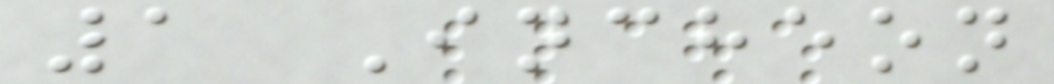1 Incheon
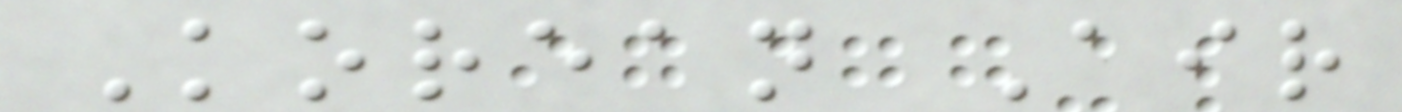Korean Air
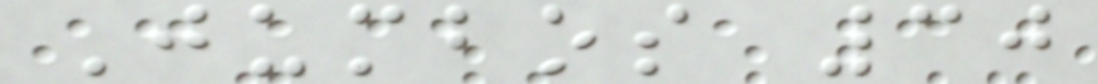Jumbos 30
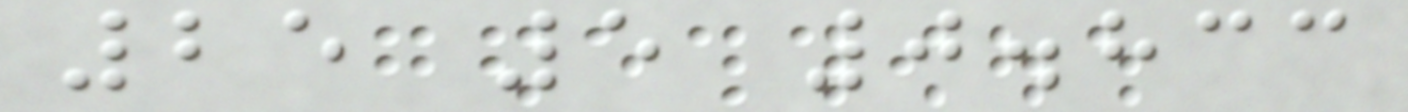25 5 0.833
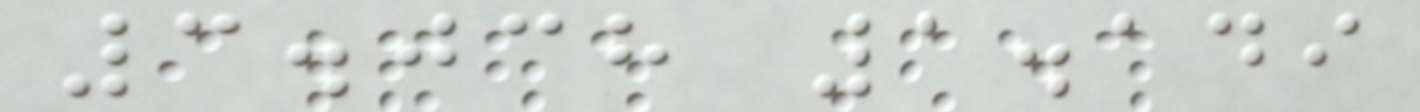3.038 1.149
